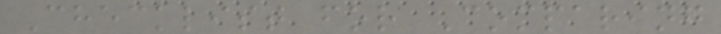Checklist for Comparing
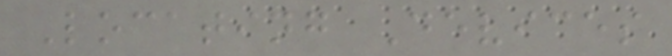Locating Devices
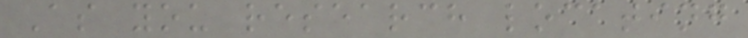As you research locating
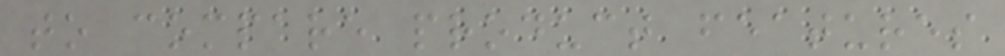to compare product features
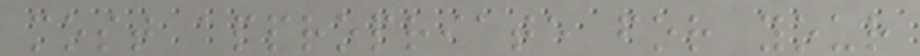most appropriate for your
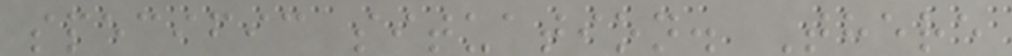specific situation. There
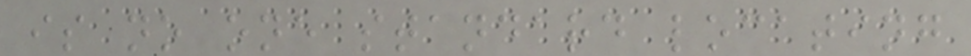is no one standard locating
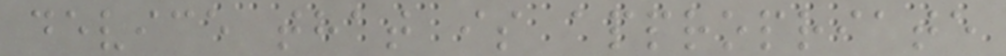device that is appropriate
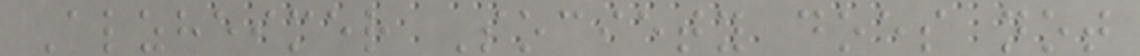Alzheimer Society does not
